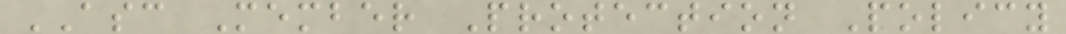ASC Member Protection Policy
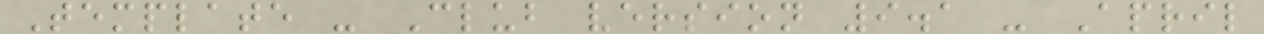Template - Club version 9.1 - April
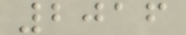2016
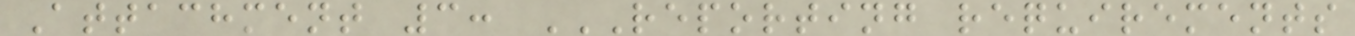Attachment 3: REPORTING REQUIREMENTS
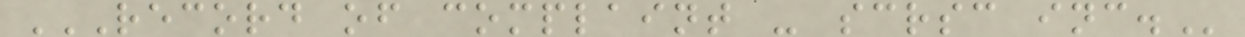RECORD OF COMPLAINT - SCRSC INC.
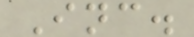Inc.
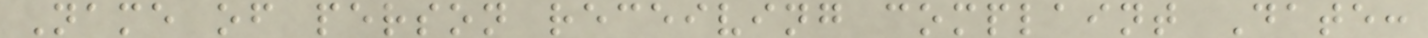Name of person receiving complaint Date:
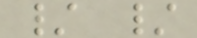/ /
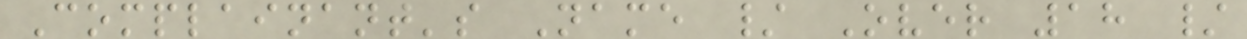Complainant's Name / Over 18 /
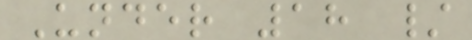Under 18 /
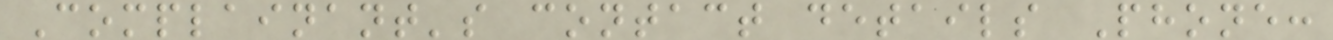Complainant's contact details Phone:
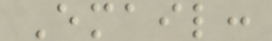Email:
